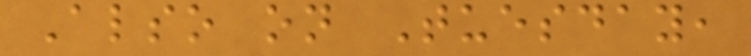Also on Tuesday,
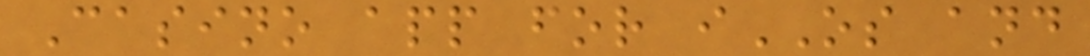Casino app for iOS and
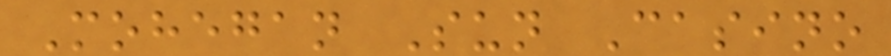Mohegan Sun Casino
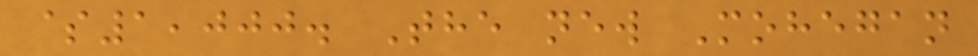$1,000. The new Mohegan
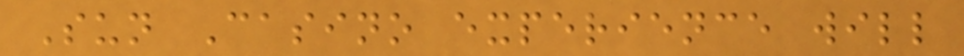Sun Casino experience will
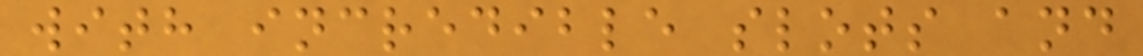with incredible slots and
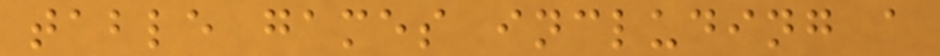table games including a
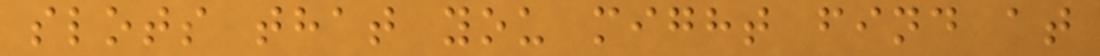slots that you might find at
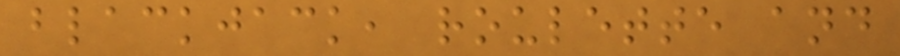blackjack, roulette and
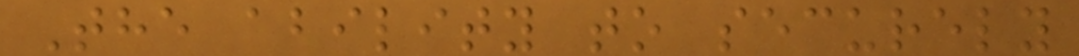The ability to securely
